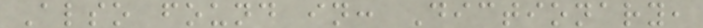Also found in: Dictionary,
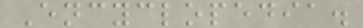Encyclopedia.
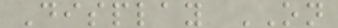Display ON
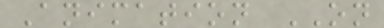Animation ON
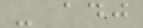- adj
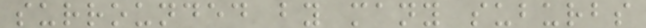surrounded by many suburbs
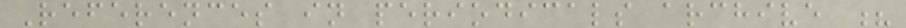References in periodicals archive ?
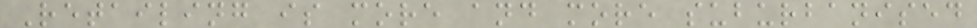Retailing is more and more suburbanised
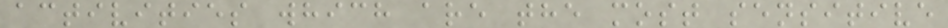activities which are the most sensitive
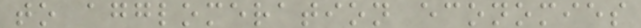to agglomeration economies
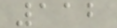112
